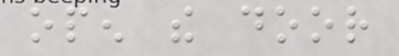open the door
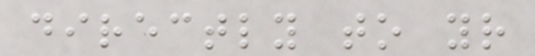directly to your
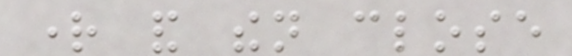right and then close
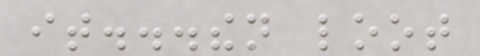it...then loot
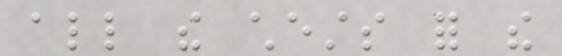all the chests for the
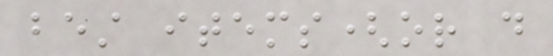best items(or do
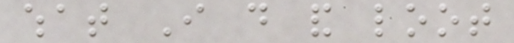what I do and loot
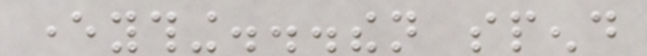everything...then spend
